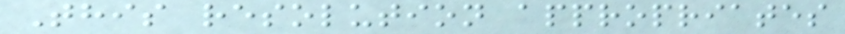This resolution appropriates
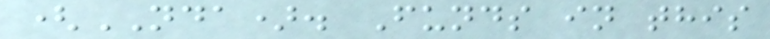(NDA). Funds in this
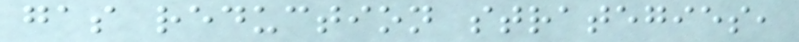gas reduction strategies,
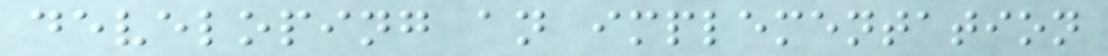developing an implementation
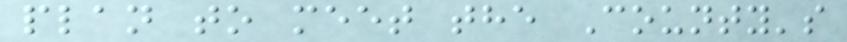plan to meet the County's
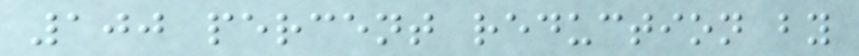100 percent reduction by
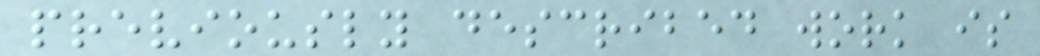previously described work is
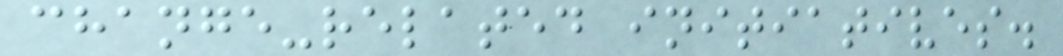change-related initiatives.
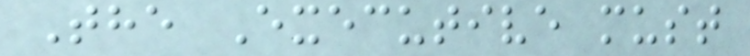The Executive must
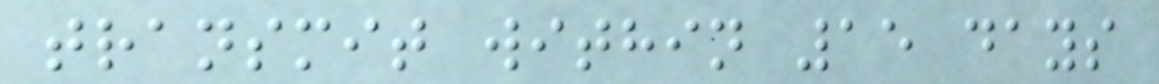transmit within 15 days
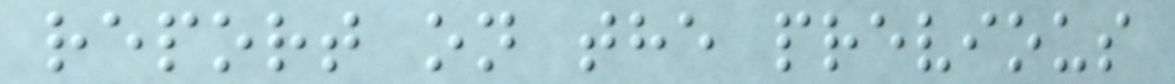report on the previous
